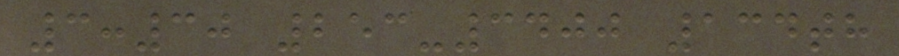3:30 253-3400 134th
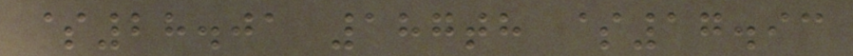$28.01 187th $17.93
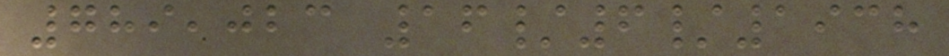789,023 16/6/1938
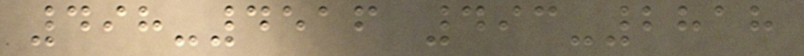498-4516 493-2818
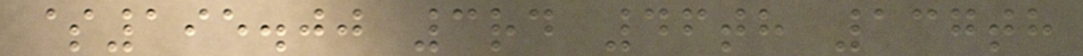$195.00 3rd 46th 137th
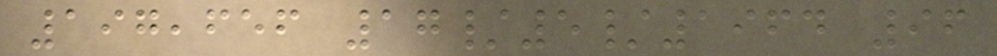197,656 17/5/1964 96
